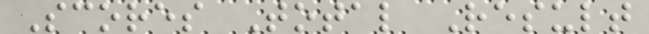Scores Total Result
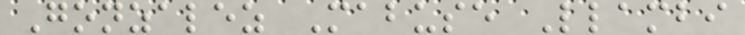Gonzalez Mabuse Llambi
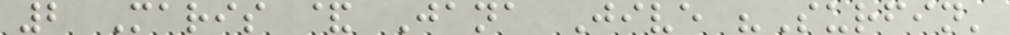2 Maris & Jana Jive "Surfin'
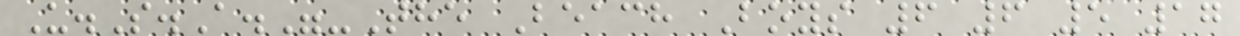U.S.A."-The Beach Boys 6 6 5 17
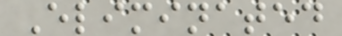Eliminated
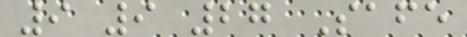9 9 27 Safe
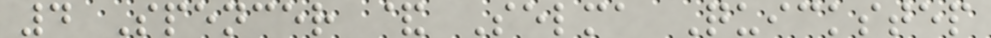4 Spencer & Selma Quickstep
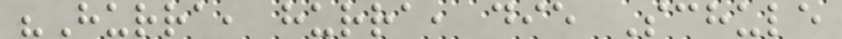"Hurra, hurra, die Schule
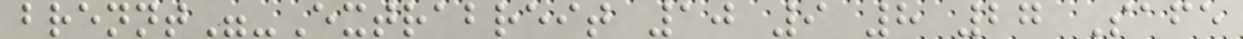brennt"-Extrabreit 10 9 8 27 Safe
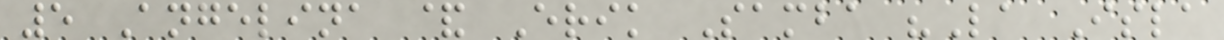5 Angelina & Erik Samba "La Isla
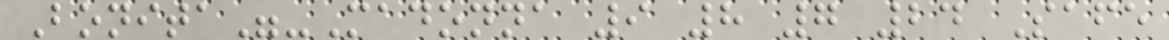Bonita"-Madonna 9 8 7 24 Safe
